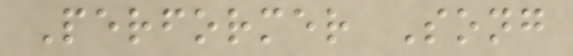Performer Song
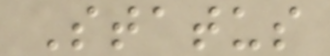Status
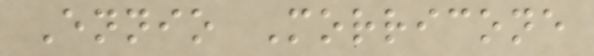Ennio Morricone
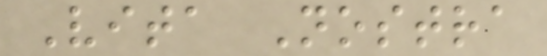Vita Nostra
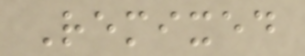Remixed
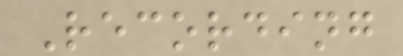Recording
